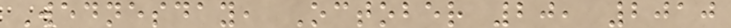Wednesday, October 20, 2010
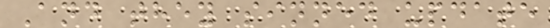And they sinned update
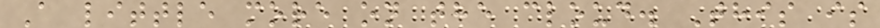A little more on the cloud. This is
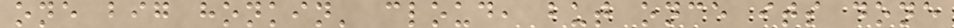one big honkin' cloud, but once its done
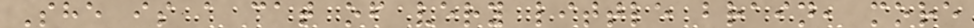She is a cat of very little brain, more
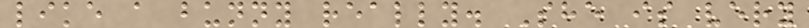like a bunny really. She is very
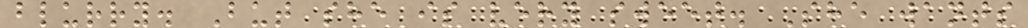blurry. But she is very sweet. She wants
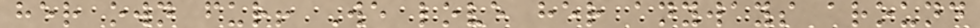her own fur! We love her anyways around
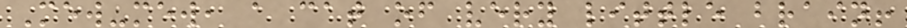Mew-mew, a cat of very little brain!
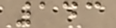143
